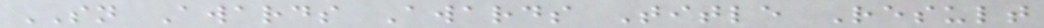SN Awards Awards Title Result
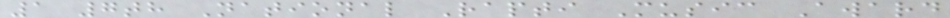1 7th National Rapti Music Award
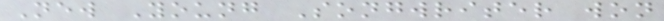New Young Songwriter won
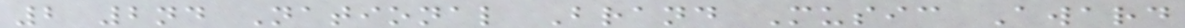2 2nd National Brand Music Award
